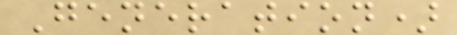Generation)
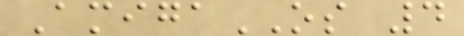AmigaOS 4
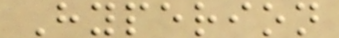Hyperion
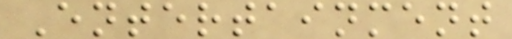Entertainment
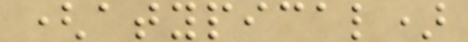(atypical)
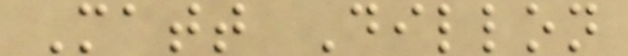Matt Dillon
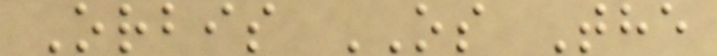Orbis OS The
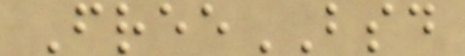FreeBSD
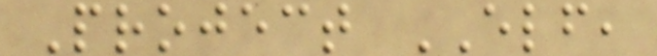Project ELF,
